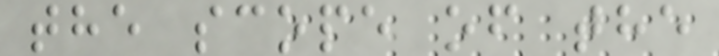the scope of the
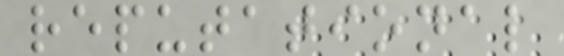reputational
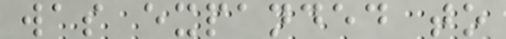was expanded to
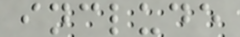include
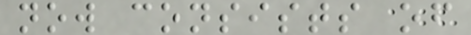now consists of
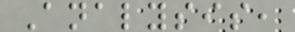Analysis,
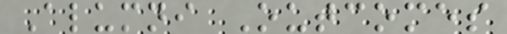Alumni Outcomes
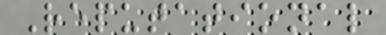Reputational
